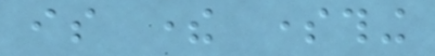is there something
